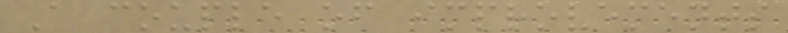A couple of improvements
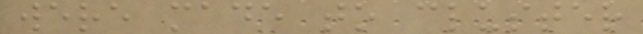were made to cluster
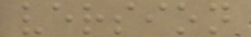version
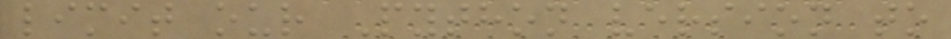limit our Python version to
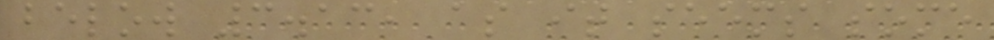below 3.13, as it seems some
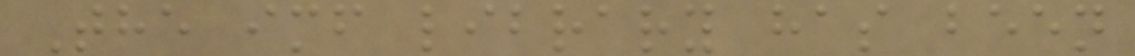The imf library has been
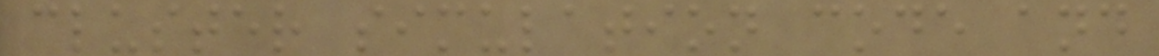cluster simulation code and
